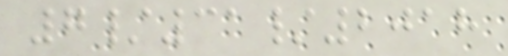7/31/2018
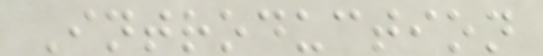Introduction
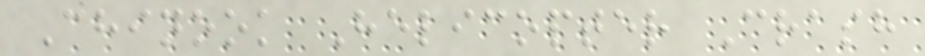Chinook Helicopter Crash
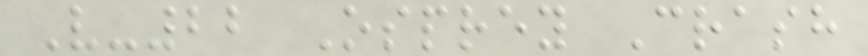V-22 Osprey Crash
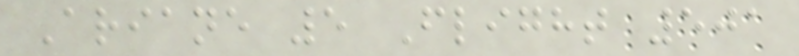Ariane 5 Flight 501
